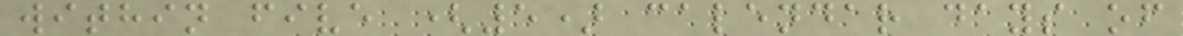within five (5) calendar days of
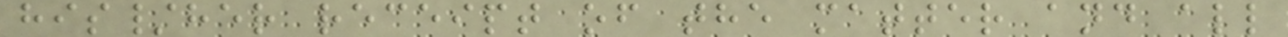his/her receipt of the matter and all
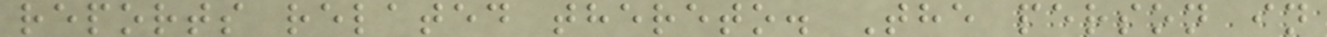reports related thereto. The person in
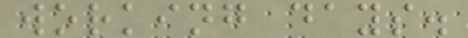working days.
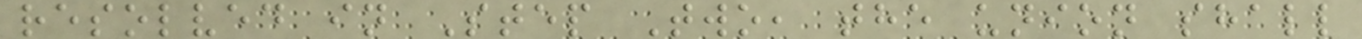resolved in Step Two, the union shall
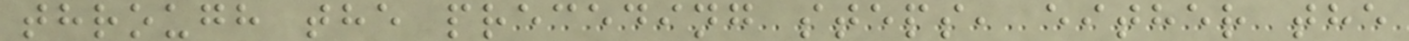through the preceding steps, either the
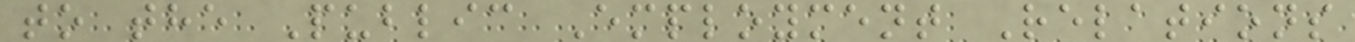to the Public Employment Relations
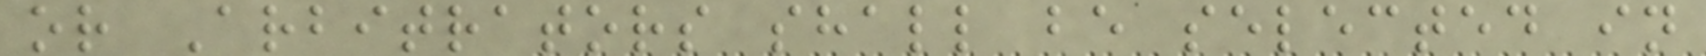or Arbitrators shall be selected in
